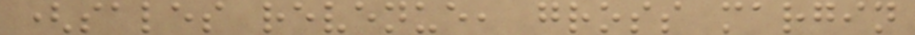(sales revenue, gross margin
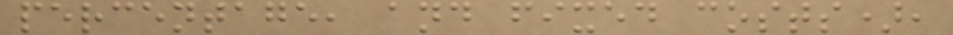percentage, and fixed costs),
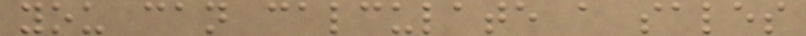you can calculate a sales
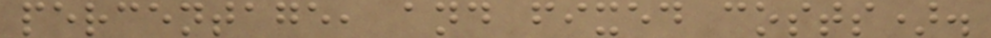percentage, and fixed costs).
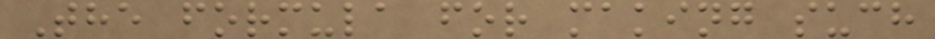The formula for making such
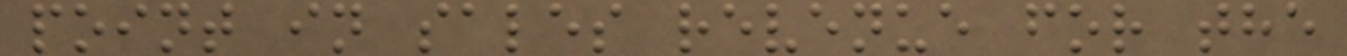point in sales revenue for the
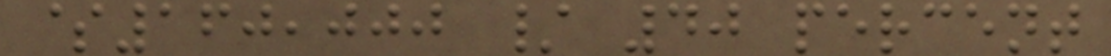$160,000 / 40 percent
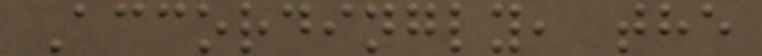Accordingly, the
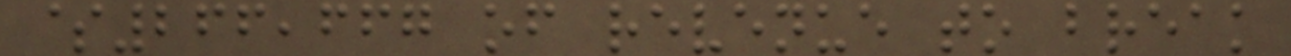$266,667 of revenue to break
